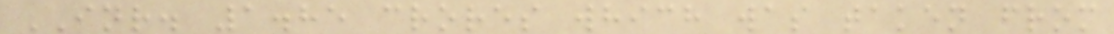INR. 1.85 crores which was taken from
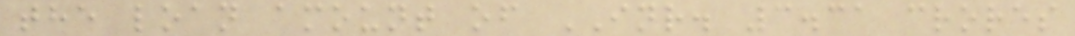the loan amount of INR. 3.31 crores
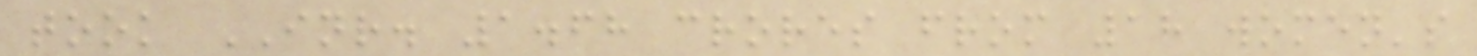took INR. 1.68 crores from 18 women's
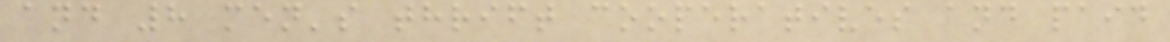and 8 men's thrift cooperatives and paid
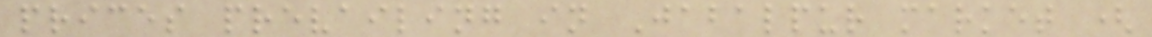prices prevailing in Jabalpur market (
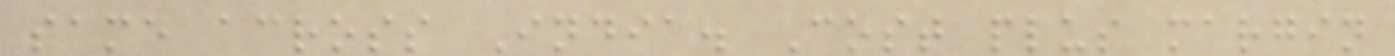same across India. Cost plus margin
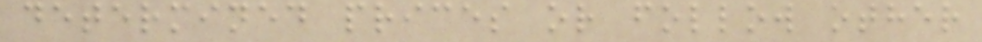determined prices or follow other
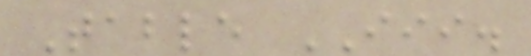Table III.
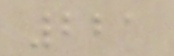221
